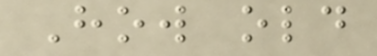How old
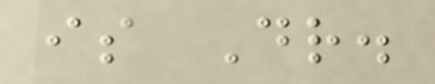is Dr.
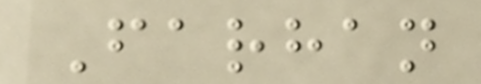Farhan
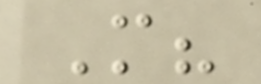M?
